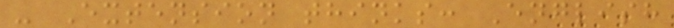- Extension thinks: English
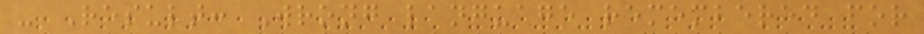- Result: Wrong language remembered for
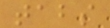tabs
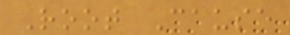Root Cause
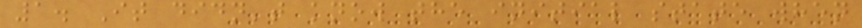1. It didn't know the initial state when
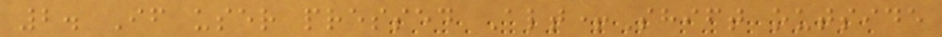2. If user pressed Alt+Shift outside
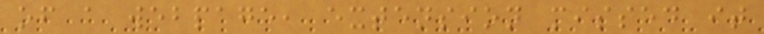of a webpage, extension missed it
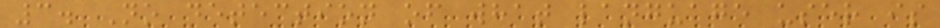3. No detection of what language user is
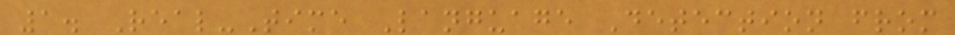1. Real-Time Language Detection from
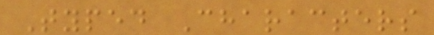Typed Characters
